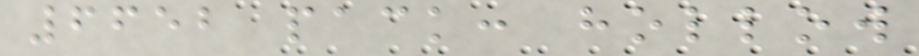6652 pack: hollow
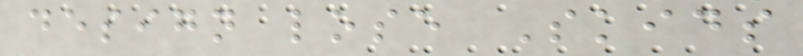design lose Skids
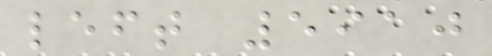left 5910
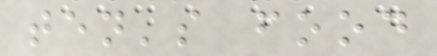ten's food
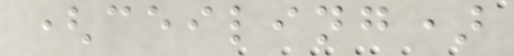(ceiling)
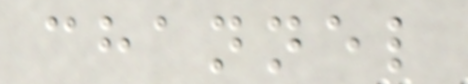channel
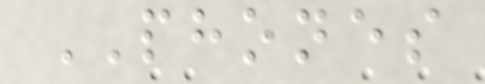PHONES
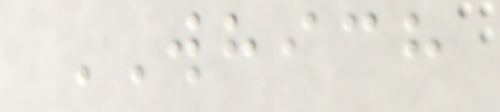WHICH
